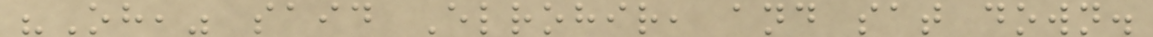"Oh," said Elrohir, and sat down.
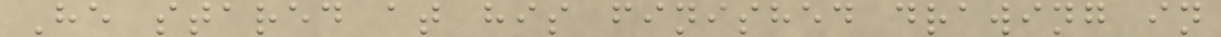He stared at his finished drawing in
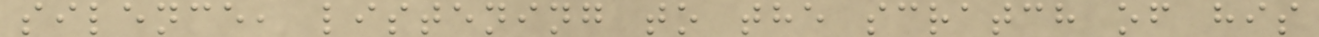silence, listening to the scratch of his
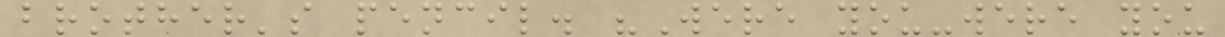brother's pencil. "Were you-were you
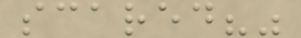scared?"
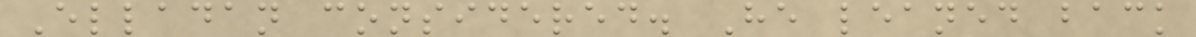Elladan considered. He leaned back
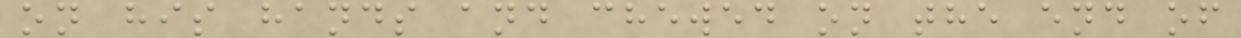on his hands and chewed on the end of
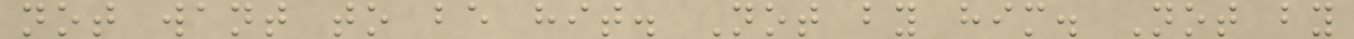not want to be hit. Not by him. Not by
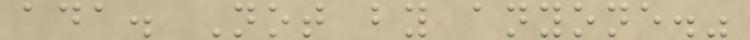ada. Not by anyone."
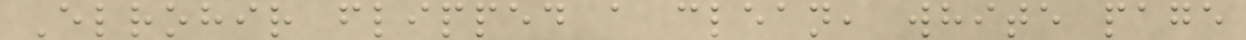Elrohir flipped a clean, white page
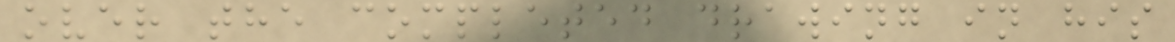over the completed drawing in his
